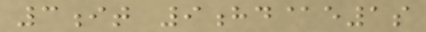3it 9hd@e1s
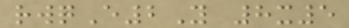rwqE2Y 8x5
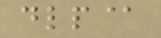dlp@
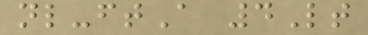nl-ftA 4Lt
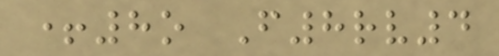+8o F8rv4
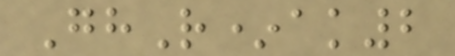GhR*ak2
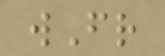wFr
